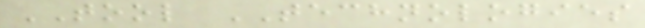TOOL TECHNOLOGIES
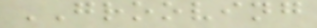GROOVING
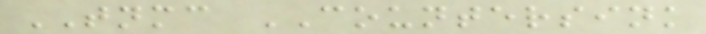TNMC COUNTERSINK
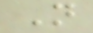N
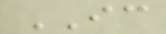IC
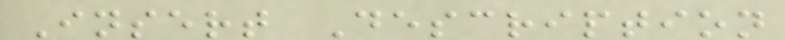Insert Description
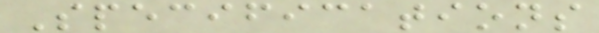Specifications
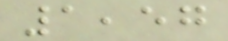1,57
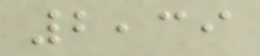2,39
